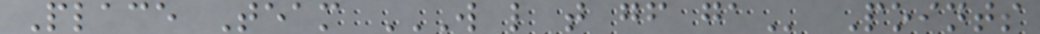Place Team W L T GF GA Points
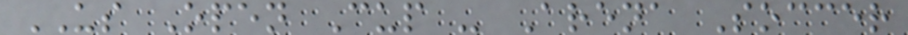US Open Cup - Arena Soccer
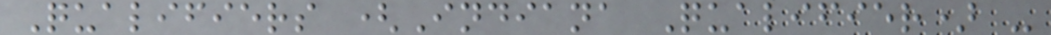Qualifiers (Indiana Qualifier) -
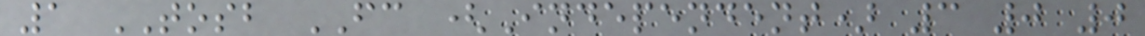1 TOSB FC (Independent) 3 0 0
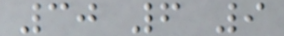30 6 9
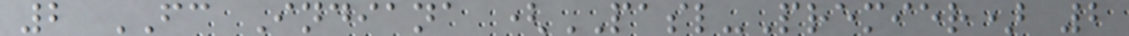2 FC Indiana (PASL-Premier) 2
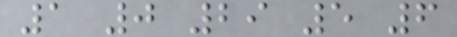1 0 29 5 6
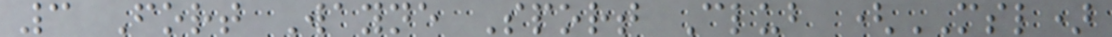3 Fort Wayne Sport Club (MSL)
